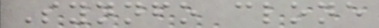Synnfo clone
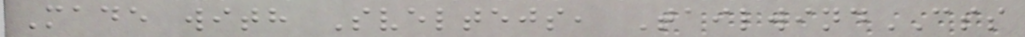Made with Sveltejs, TailwindCSS
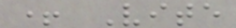+ Vite
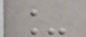_
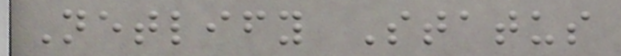Netlify Status
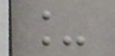_
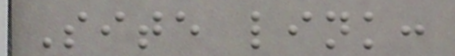Site link:
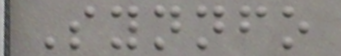Synnfo
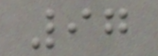97
